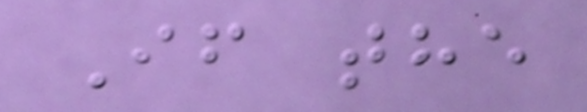If the
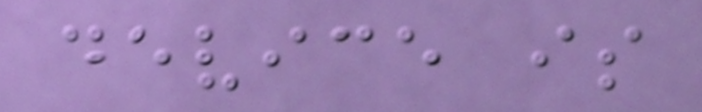device is
